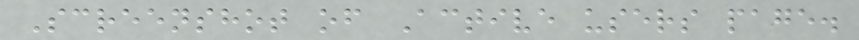Screenshot of Active users page.
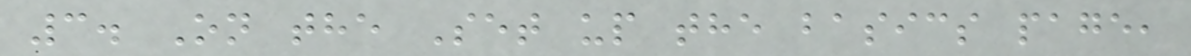3. On the Set up the basics page,
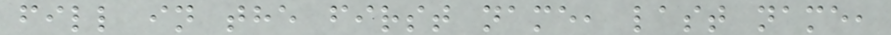fill in the first name, last name,
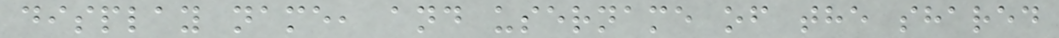display name, and username of the shared
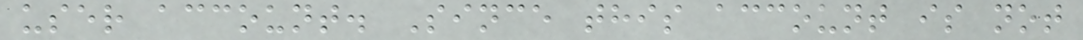user account. Since this account is not
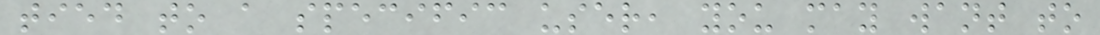tied to a specific user, you may want to
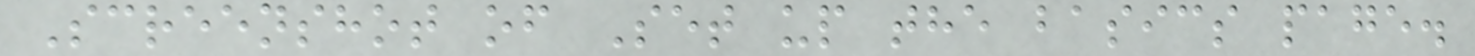Screenshot of Set up the basics page.
